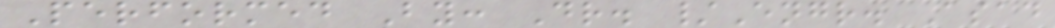Performed By: Dr. /Engr. Asad
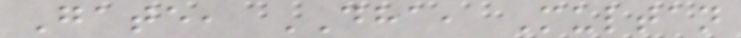Gate, DHA, Multan
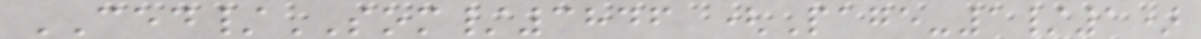CED/SOM/3846 (Page-1/1)
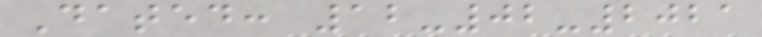Dated: 12-02-2021
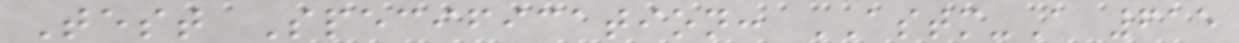Test Specification: ASTM-A 615
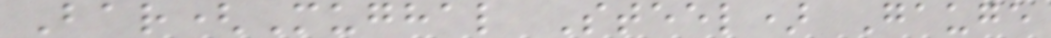Bar(Mughal Steel) Gauge
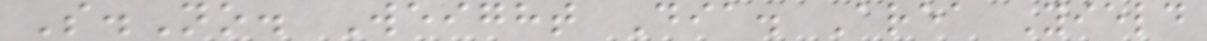S.No. Weight Dia. Area Yield
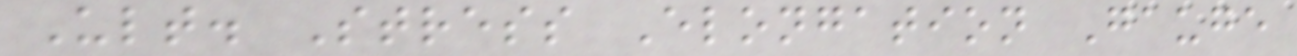Ult. Stress Elongation Gauge
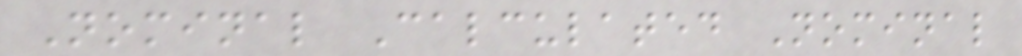Nominal Calculated Nominal
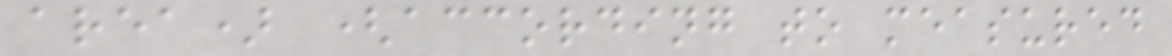area) (according to measured
